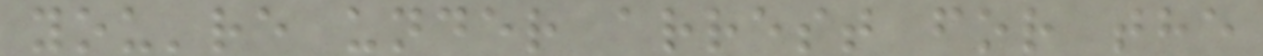you're under arrest for the
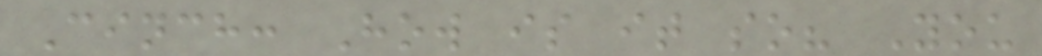Cinch: How is it so? You
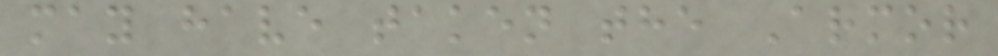may have taken the Armor
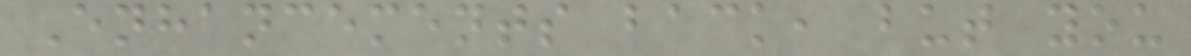Enhancements back, but you
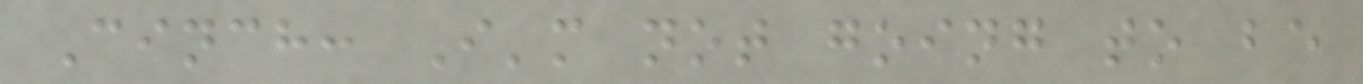Cinch: I'm not going to be
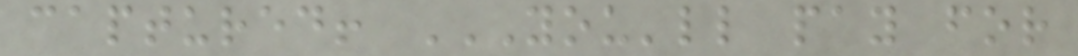captured! YOU'LL PAY FOR
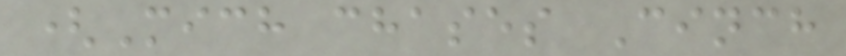(Mich chases Cinch
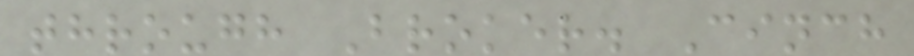through Broker. Cinch
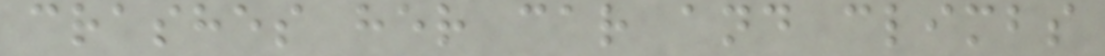crashes her car and climbs
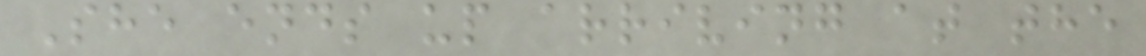She ends up arriving at the
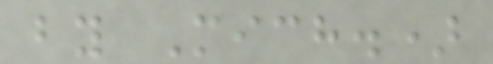by Mich.)
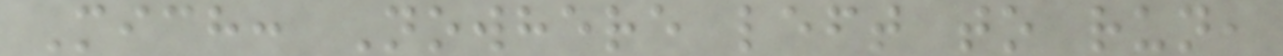Mich: Nowhere left to run,
